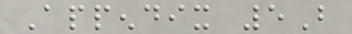Appendix 5B
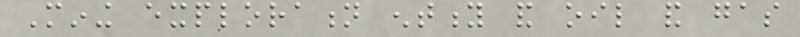Mining exploration entity and oil and gas
